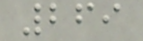269
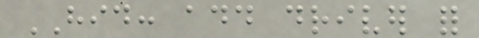HID: add driver for
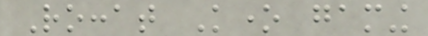Roccat Kone gaming
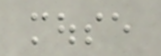mouse
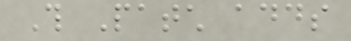This Patch adds
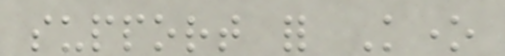support for Kone
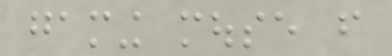gaming mouse from
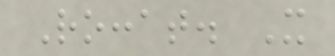Roccat. It
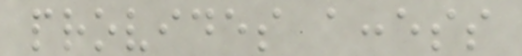provides access
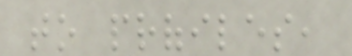to profiles,
